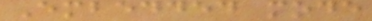Embedded mode
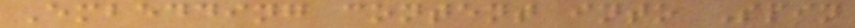Embedding content into Spin
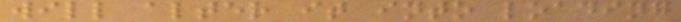will alter it into loading
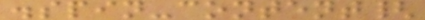.spin-content{
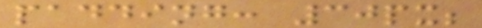padding: 30px;
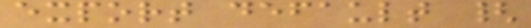export default {
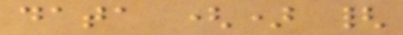data () {
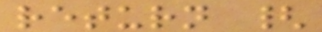return {
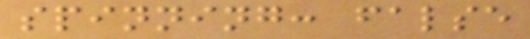spinning: false
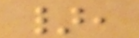},
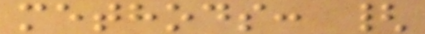methods: {
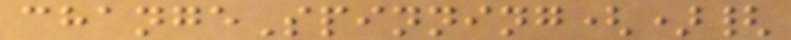changeSpinning(){
